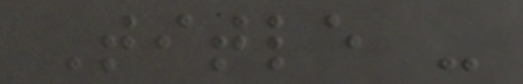Title -
